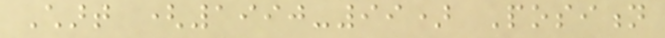Chart (1990-99) Position
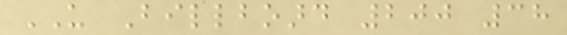US Billboard 200 38
